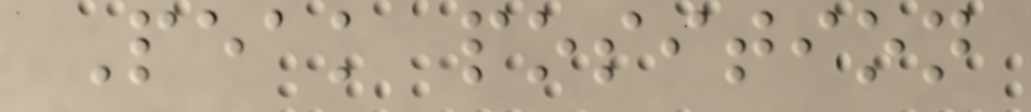Peak position
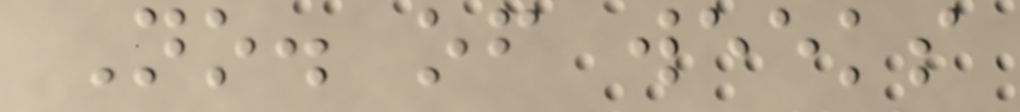No. of weeks
